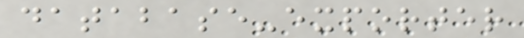database-exporter
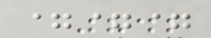===
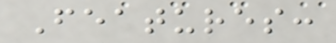Features:
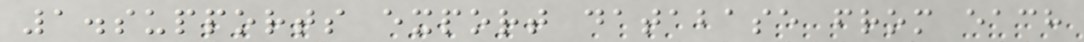1.supports export database from each
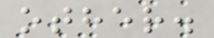other.
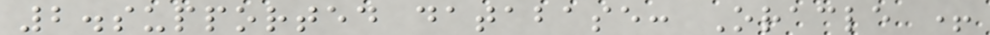2.supported database: Oracle +
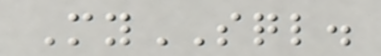MySQL.
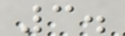3.
